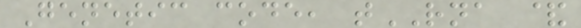Genetic code, tRNA &
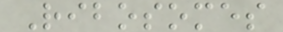Ribosomes
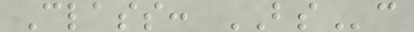Class: BSc
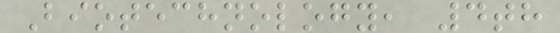Biotechnology, 4th
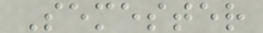Semester
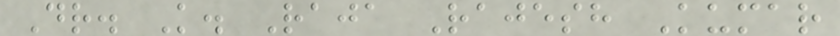Dr. K. Raja Rajesh Kumar
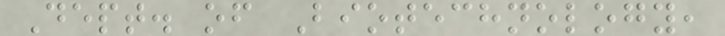Dept. of Biotechnology,
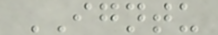IGNTU
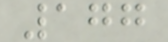177
